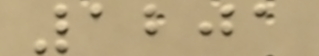1201
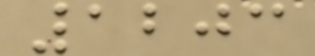1203
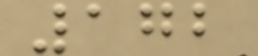172
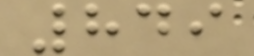849
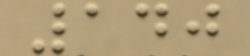140
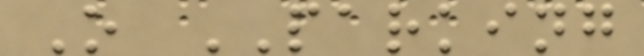O PARKING
